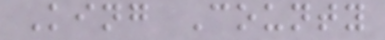King County
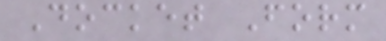Docket Form
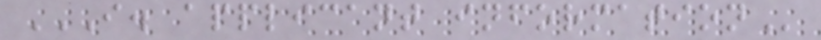I. APPLICANT INFORMATION
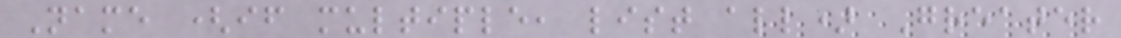Name (if multiple, list all) Greater
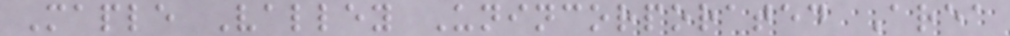Maple Valley Unincorporated Area
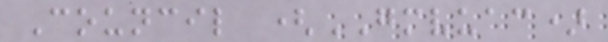Council (GMVUAC)
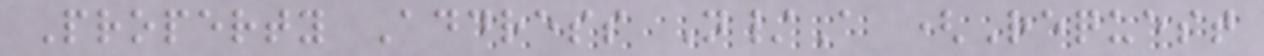Property Address N/A (Request
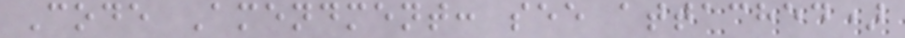Code Amendment: see attached)
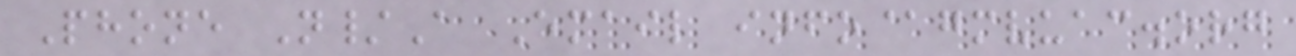Phone N/A Email info@gmvuac.org
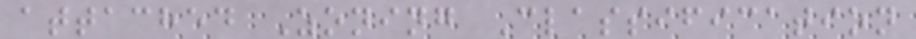attached Zoning Classification
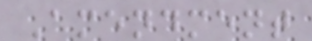Amendment
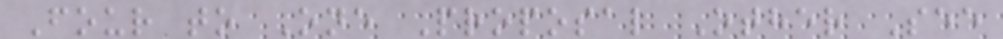Four to One Proposal Other See
